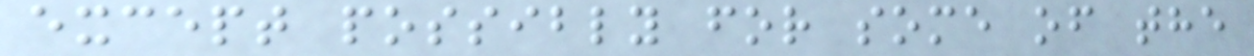except possibly for some of the
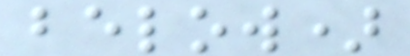below)
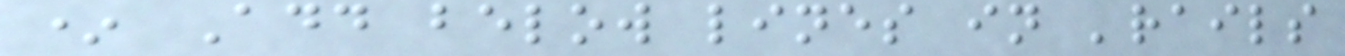* Add below lines in 'rails
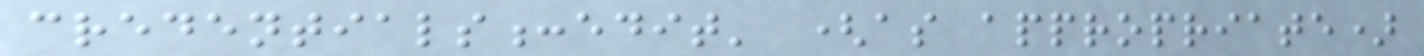credentials:edit' (as appropriate)
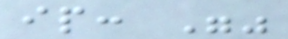ip: ""
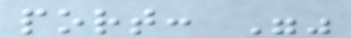port: ""
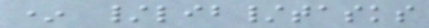* /lib/tasks
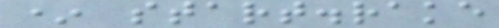* start.rake
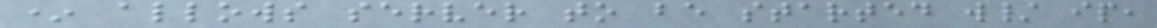* allows server to be started w/ ip,
